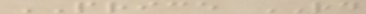PRICE RD
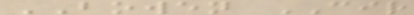BOWEN CIR
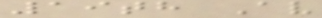19th Av
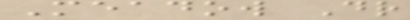Meadow Dr
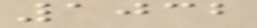1032
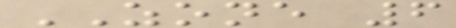ZONE 6
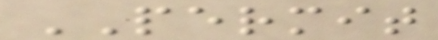PERMIT
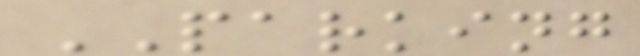PARKING
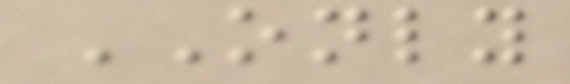ONLY
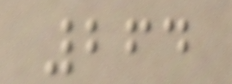264
